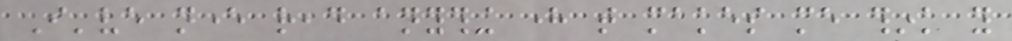I've never read anything here that makes me think you
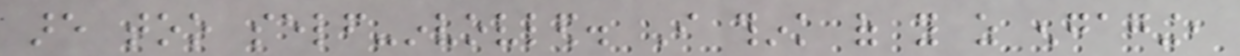are too self-invovled. I think of you as engaging,
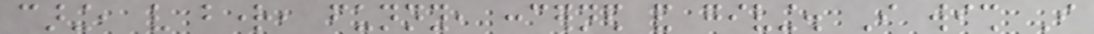caring, very bright, funny, concerned and giving. I wish I
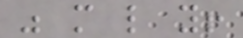was more like you!
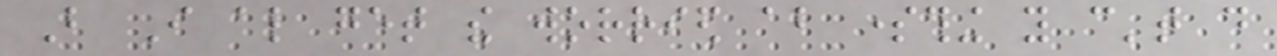But I also get the worried about something you can't do
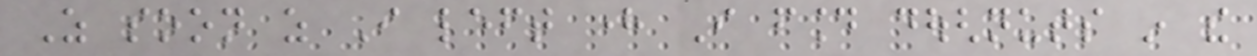As soon as I left here I found doughnuts in the
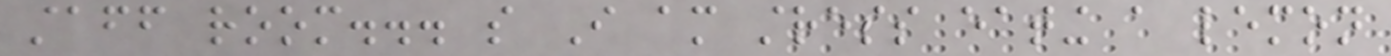staff room... so I am stress eating a lemon
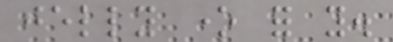jelly one for you.
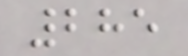285
